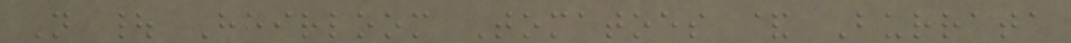N | Heirloom Tomatoes & Burrata
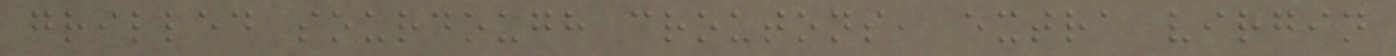grilled sourdough croutons, extra virgin
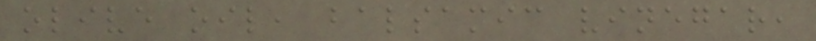olive oil, balsamic vinegar,
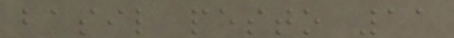basil pesto 11
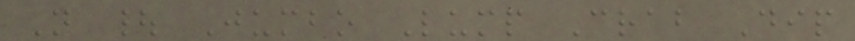N | Jumbo Lump Crab Dip
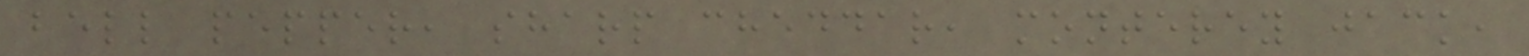bell pepper, sharp cheddar, monterey jack,
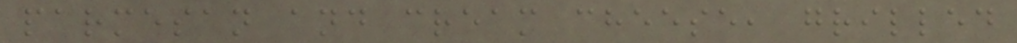parmesan and cream cheese, grilled
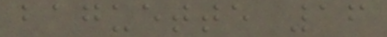baguette 16
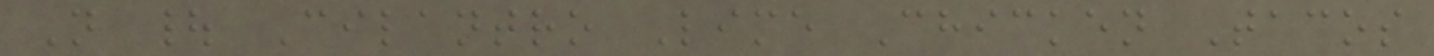N | Cilantro Lime Chicken Tacos
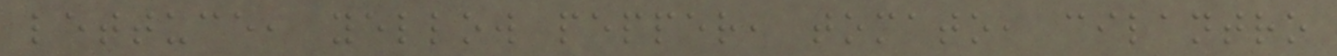lettuce, yellow pepper, tomato, cilantro
